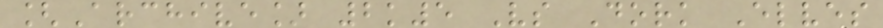[Archive] 2k5 Vs Dork Elves
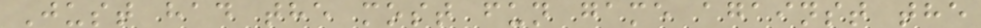Just had the most fun game against the
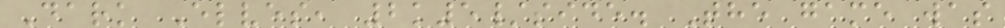Dark Elves, 2k5/side. The game was
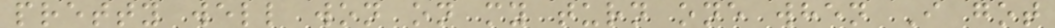pretty well won on my turn one when I got
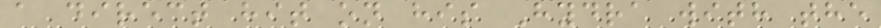a direct hit on his Hydra with the
